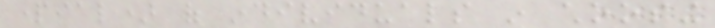partial) of individuals in choosing
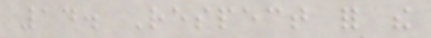14. Respect for the
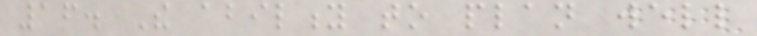16. The ability to plan well
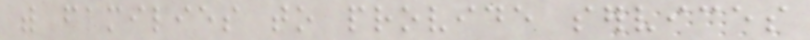with families to provide services
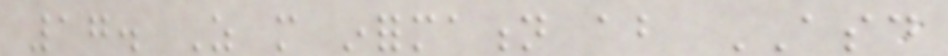17. As more information about ASD
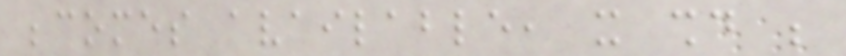becomes available, it should be
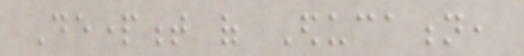Department of Education,
